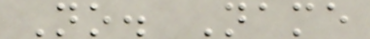No. Name
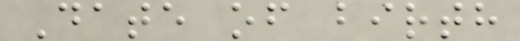Date of birth
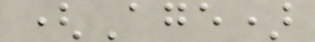(Age)
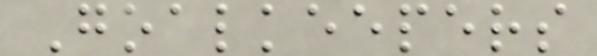Goalkeepers
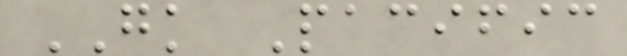GK Pacific
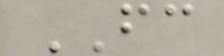FC
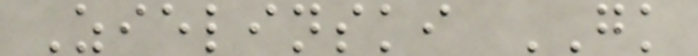Zielinski GK
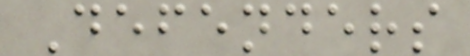Defenders
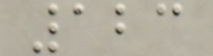123
